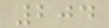204
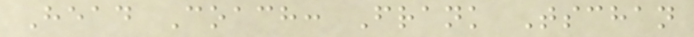Head Coach: Frank Tschan
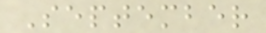September
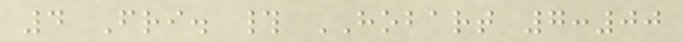4 Fri. # HOBART 7:00
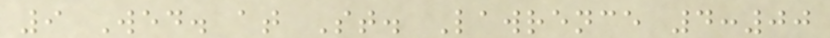9 Wed. at St. Lawrence 4:00
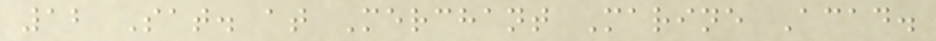12 Sat. at Merchant Marine Acad.
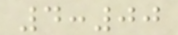4:00
